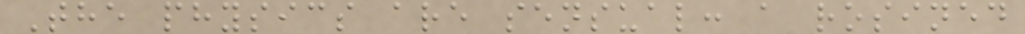The physics are sensual: a rosined
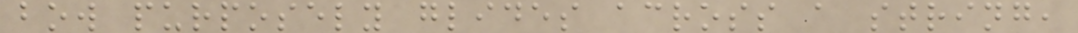bow purposely glides across a string,
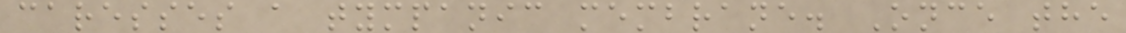caresses a tympanic membrane. Once the
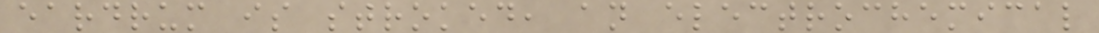eardrum is stroked, an electrochemical
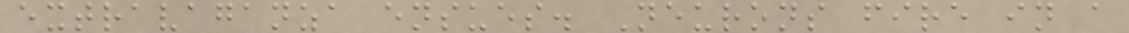extravaganza ensues. Neurons fire in a
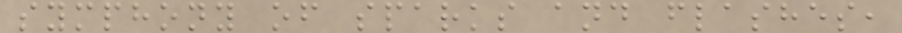symphony of sparks and flashes,
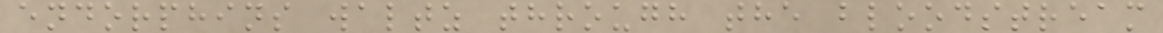endorphins waltz through the bloodstream
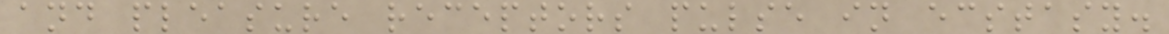and pleasure receptors pulse in ecstasy.
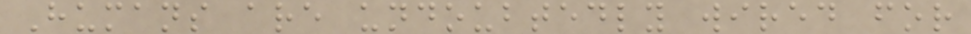Humans are undoubtedly wired for
